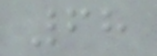68
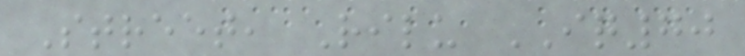Street, Rilu IQ70
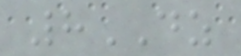8DZ
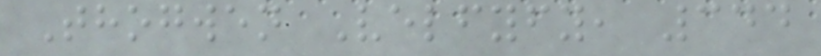Thogwen Velfyfy, 344
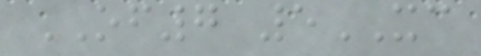OF7 5XC
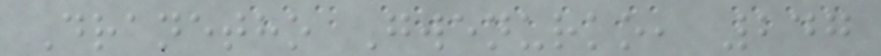Dranetho Gwenurko, 247
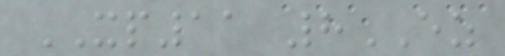XP11 8EZ
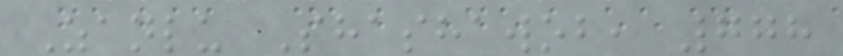Zanlu Shashawob, 778
